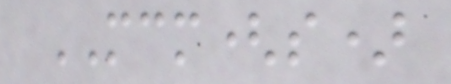MCM(s)
